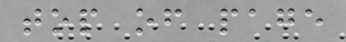top of page
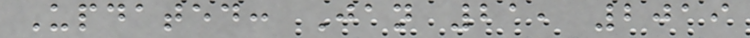Updated: Jan 21, 2019
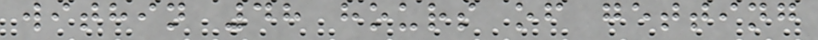within 48 hours of getting
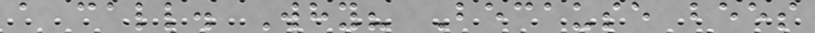a call. Why? Because bees
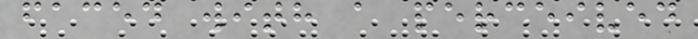faced with a perceived
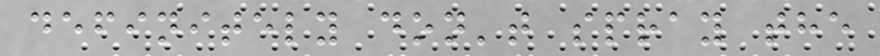definitely don't spray the
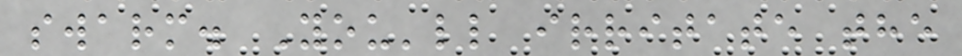swarm. You'll irritate the
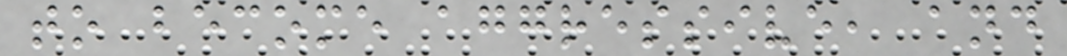to become aggressive, and
